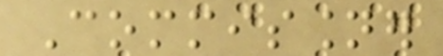Commissioner
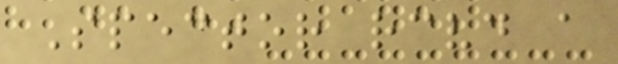Spector received a
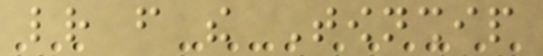letter from the Township
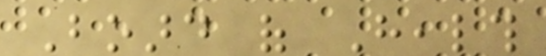Board of Health
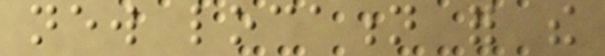new location for the
